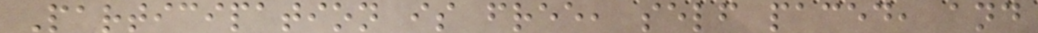Participation is free, self paced, and
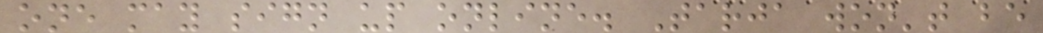one may sign up online. Tarja won't be
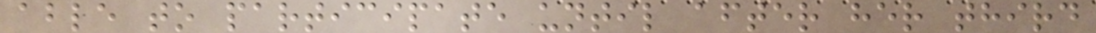able to participate until after her third
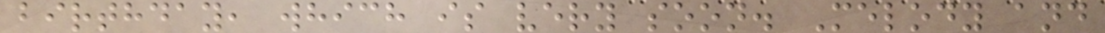birthday, which is very soon. Melody and
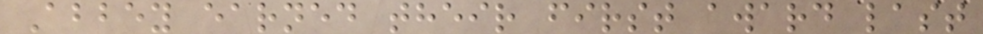Abbey earned their first award last
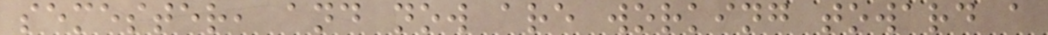semester, and now are working toward a
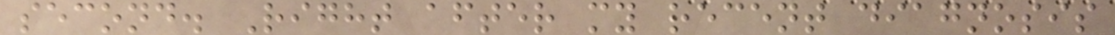second. Right after my recent diagnosis
